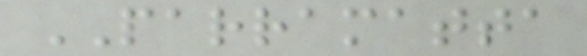PARRAMATTA
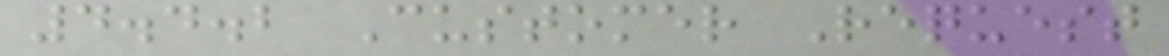4.4.2 Customer Request
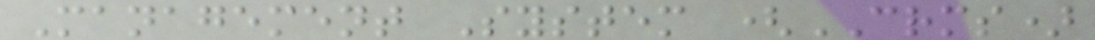Management System (CRMS)
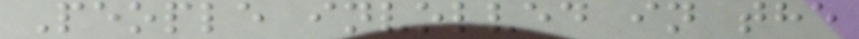People involved in the
